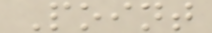Point
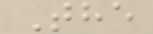The
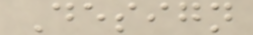Design
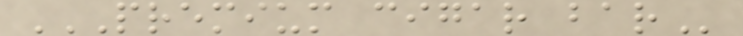PREMIUM CIGAR BAR
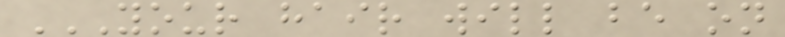YOUR HAIR WILL BE ON
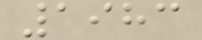1983
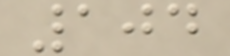104
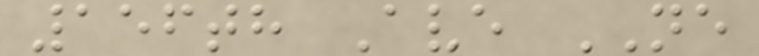156th Ave NE
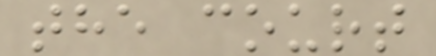the court
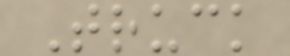Truck
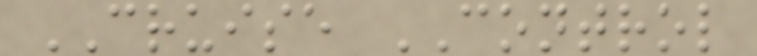CRUISE CONTROL
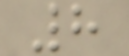8
